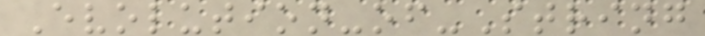Evolution-of-String
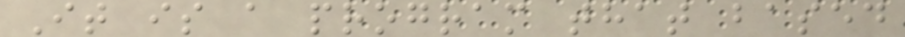It is a program that based
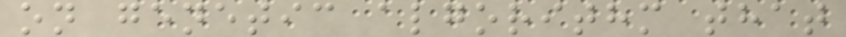on genetic algorithm that
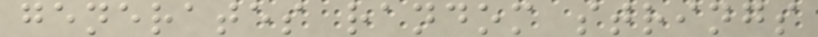generates random strings
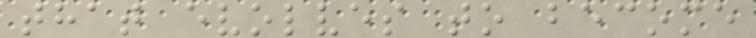that evolves to become
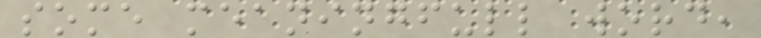some meaningfull word,
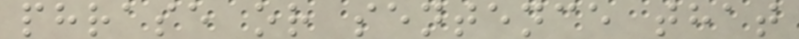phrase or sentence that
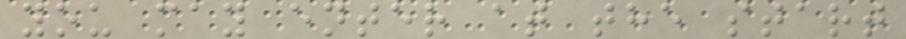you may enter at the start
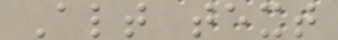Alt text
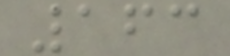163
